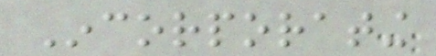Incorporating
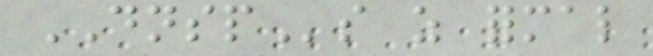DNSPs as formal
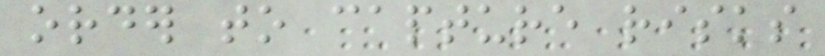order to capture risks
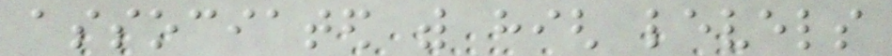associated with high levels
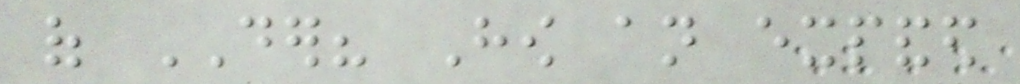of DER? How an expanded
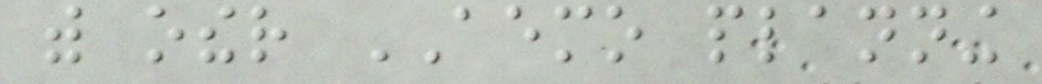with other AEMO planning
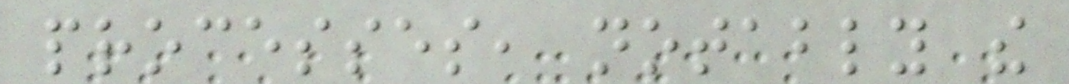processes, notably the
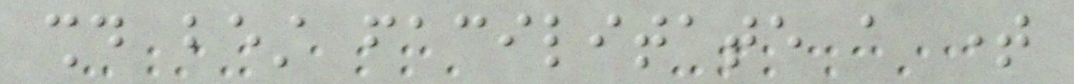should best facilitate a time
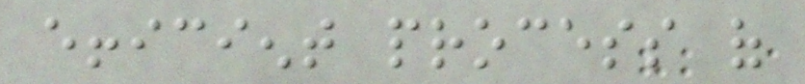efficient process of
